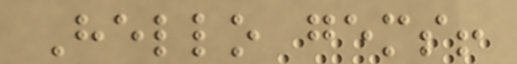Hello gems!
